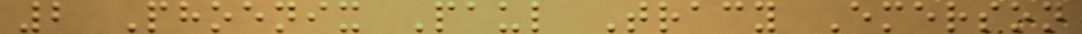2 Phoenix Paul Tracy Emerson
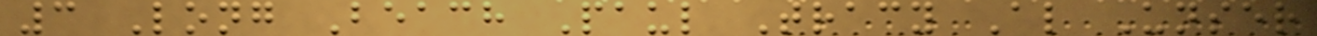3 Long Beach Paul Tracy Al Unser
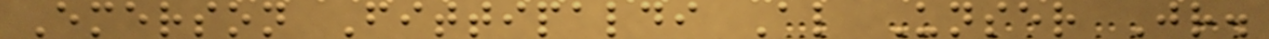Emerson Fittipaldi Al Unser Jr.
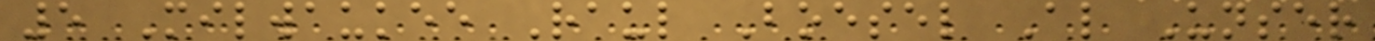5 Milwaukee Raul Boesel Al Unser
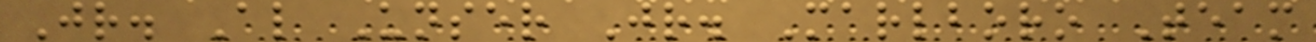Jr. Al Unser Jr. Marlboro Team
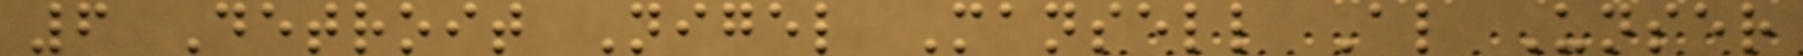6 Detroit Nigel Mansell Al Unser
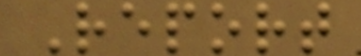Report
